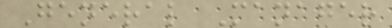General Manager
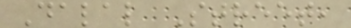Dalal Street,
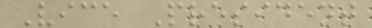Vice President
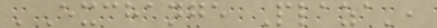'Exchange Plaza',
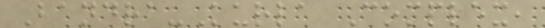Bandra-Kurla Complex,
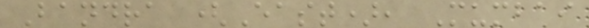Bandra (East), Mumbai
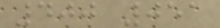400 051
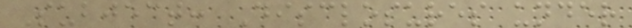Subject: Disclosures under
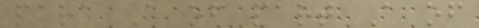para A of part A of
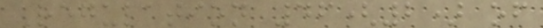Regulation 46(2) of
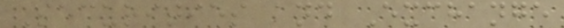Securities and Exchange
